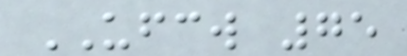UFCW 75
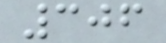306
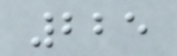225
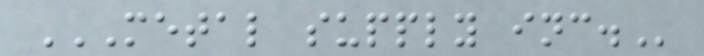METAL SUPPLY INC.
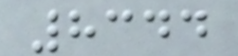8344
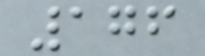176
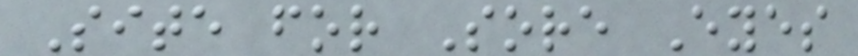Site for Sore Eyes
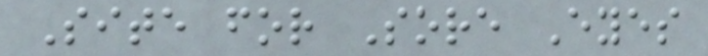Site for Sore Eyes
